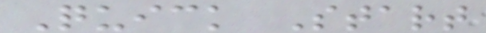Quick Start
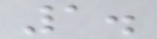1.
